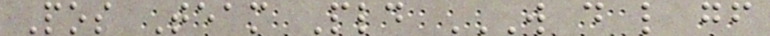Pos Team Pld W D L GF
